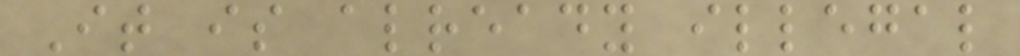It is already illegal
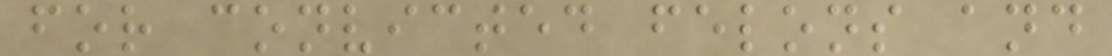for convicted felons and
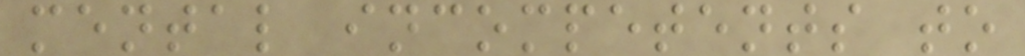mental incompetents to
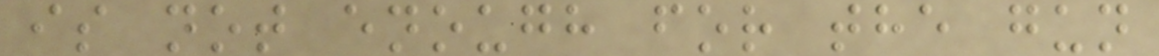is not enough for the gun
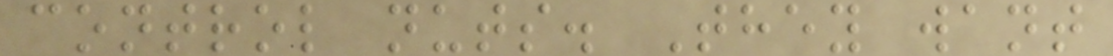control nuts. They want
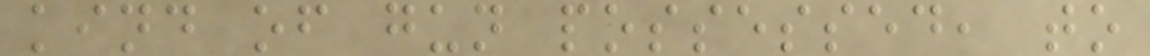kind of gun possessed, to
